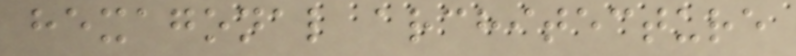hexagonal architecture
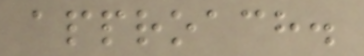approach.
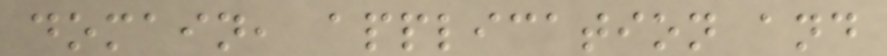domain, application and
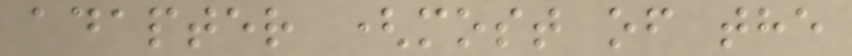adapter (most of the
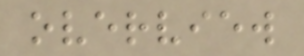overview
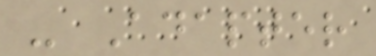- Adapter
